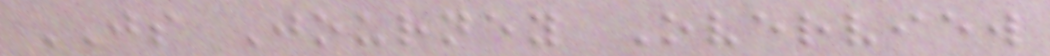JS Journey Overview
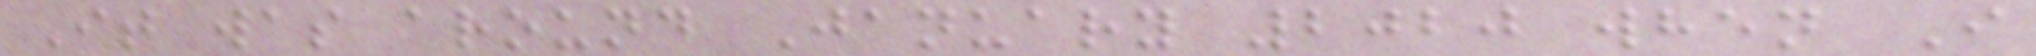It was around January 2020 when I
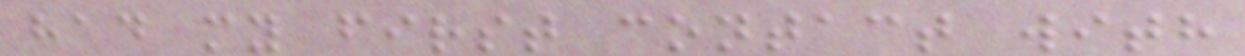had my first contact with
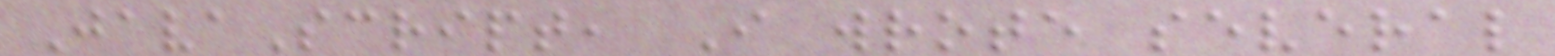JavaScript, I wrote several
